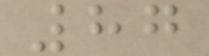87
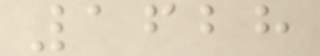1628
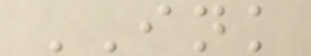INK
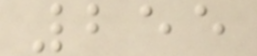255
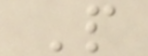P
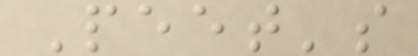Peet's
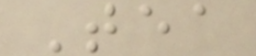Tea
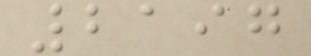2197
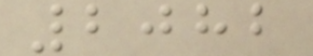2082
